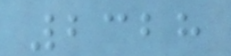2328
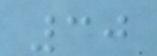30
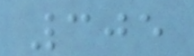305
